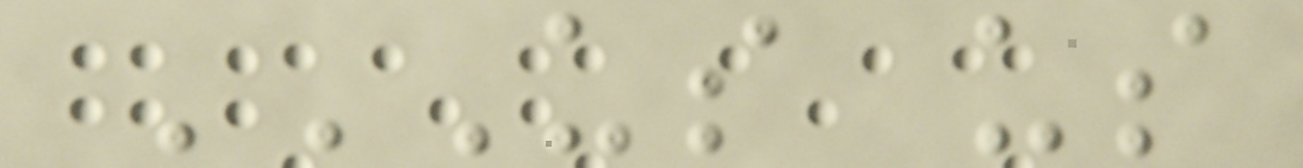US US
